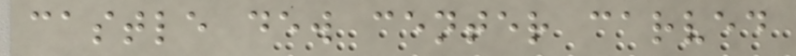castle dew center carved
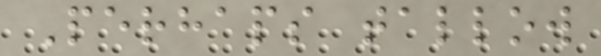Perhaps tallow
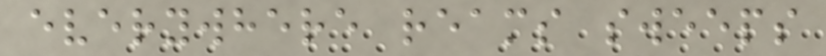everywhere reams sweeps
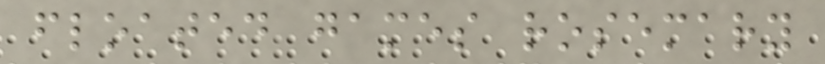floated games rosemary
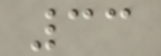33
